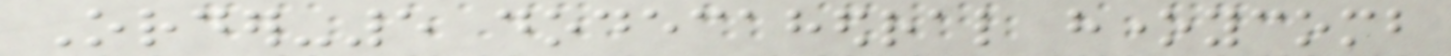Order-5 dodecahedral honeycomb
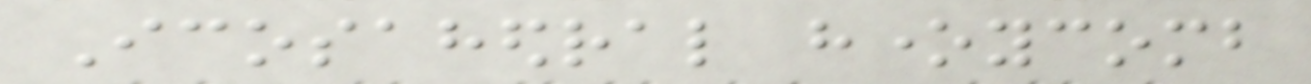Icosahedral honeycomb
